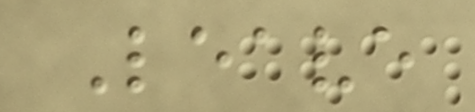Leave
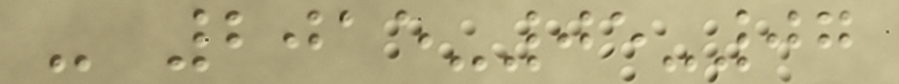- 2015-05-07
